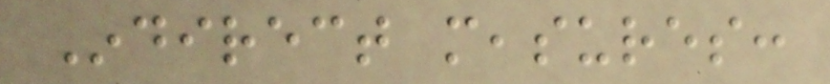Indirect measures:
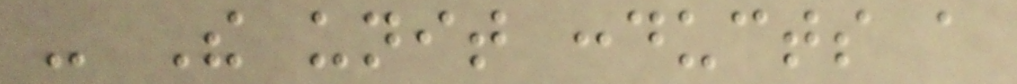- The unit conducts a
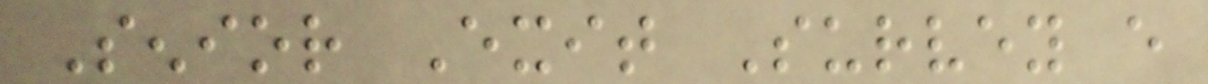Senior Exit Survey every
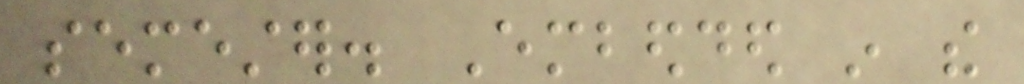semester. Embedded in the
